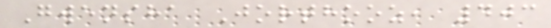Gwensha Jorthooz, 403
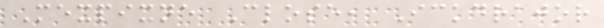Mexpixne Close, Ickdrajor
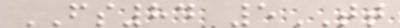FS84 5TT
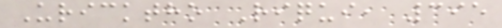Uricktho Riqui, 395
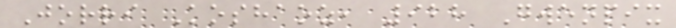Jorri Koshaoz, 928 Gwenpix
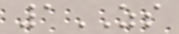1ZS
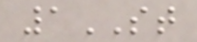1ST
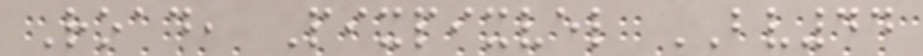Road, Pixpixvel BV44
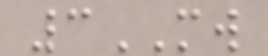3MW
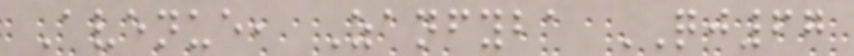Avenue, Zanfyba QJ67
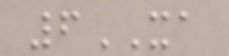6XA
